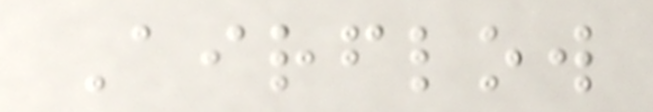Airflow
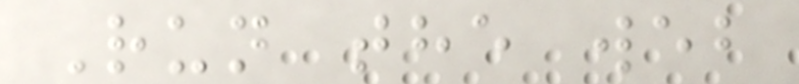Run the web
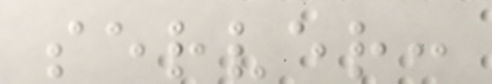server:
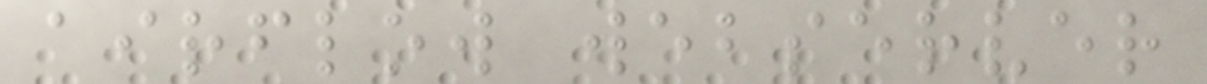airflow webserver
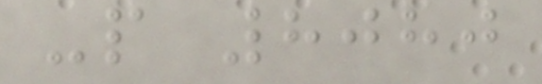-p 8080
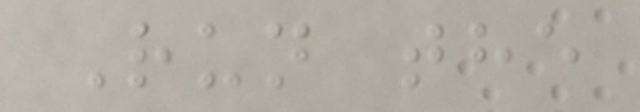Run the
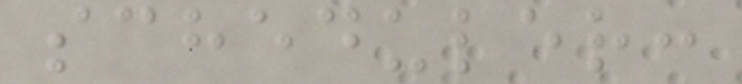scheduler:
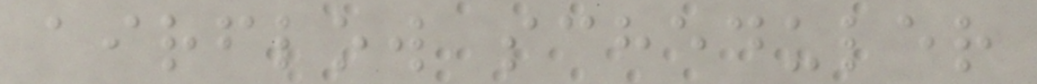airflow scheduler
